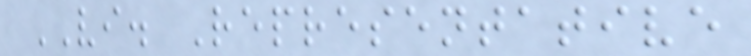VI. Representative
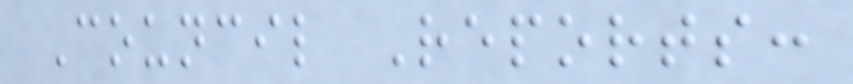Council Reports:
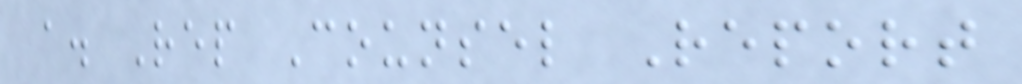a. Rep Counsel Report
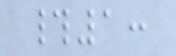#1:
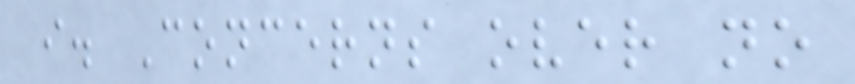i. Concerns over no
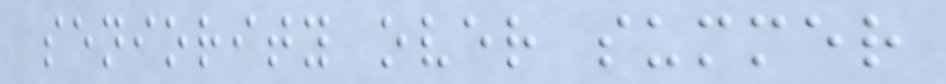seniority over summer
